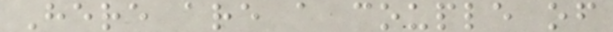Here are a couple of
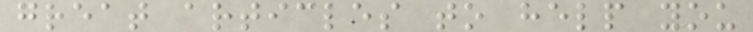great articles to help you
